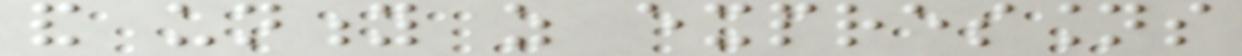and unity as expressions
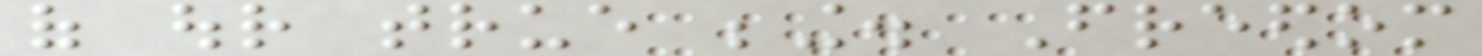of our true being. Freedom
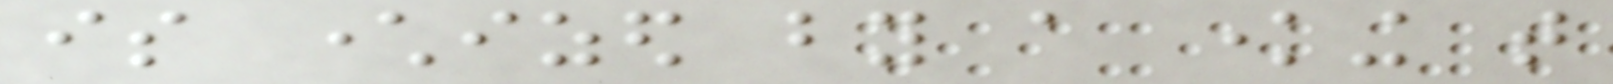is characterized by a knowing that
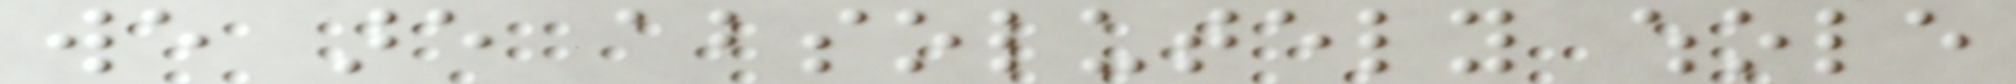we are absolutely whole
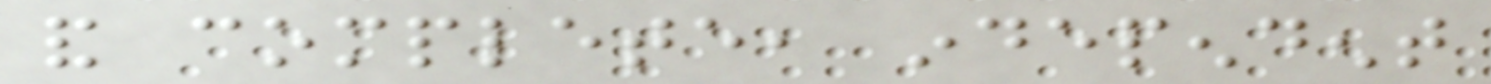and complete, independent
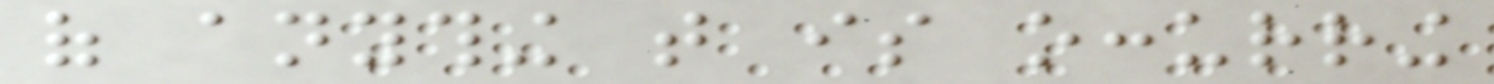of anything that is occurring
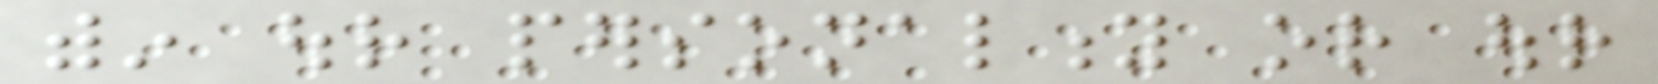within our personality or our
